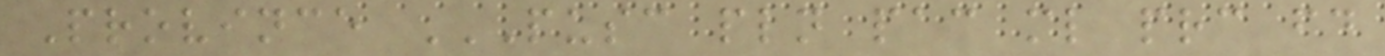Province PUSC PLN PAC ML PRC FD
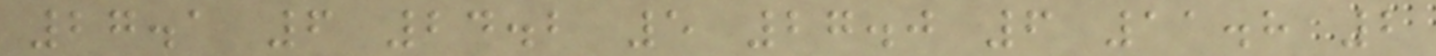27.1 6 24.2 5 27.0 6 11.8 2
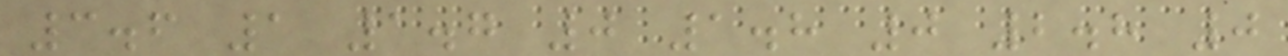3.6 1 1.7 0 1.8 0 2.8 0
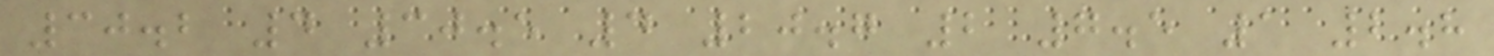30.2 4 30.5 4 20.7 2 7.5 1 2.8
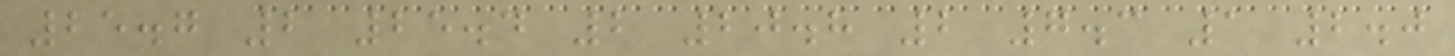25.7 2 25.4 2 20.8 2 7.3 1 2.0
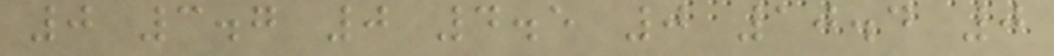0 3.7 0 4.5 0 10.4 0
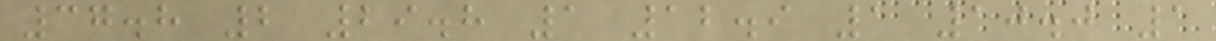37.8 2 29.8 1 12.9 1 10.0 1
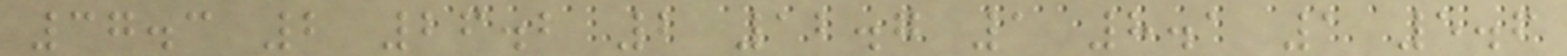37.3 2 26.2 2 12.7 1 8.1 1 5.6
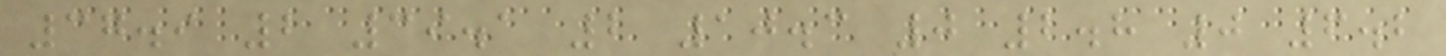37.9 2 39.1 2 10.3 0 2.8 0 6.2
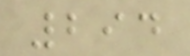294
